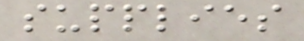supplies
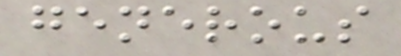generous
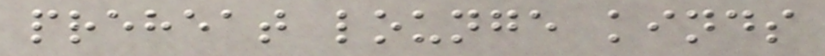preheat lounge kinds
